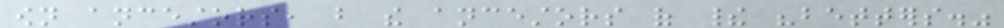own ancestors, but the ancestors of their "betters."
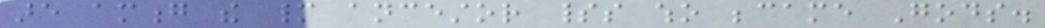are among the many ancestor spirits who became Gods.
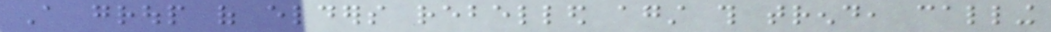A group of elders rebelled against this trend, calling
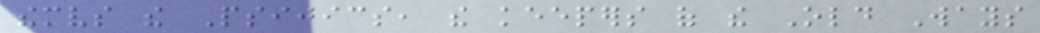themselves the Psijics, the keepers of the Old Ways
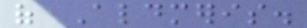of Aldmeris.
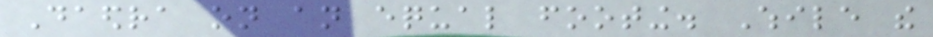Daedra on an equal footing. While the
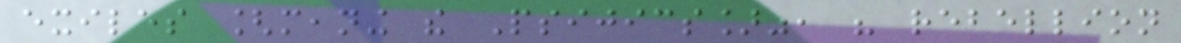exiles [meaning the Psijics]", his rebellion
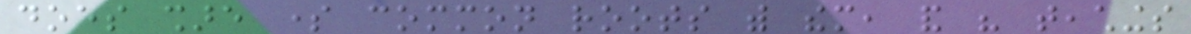does share some common roots with them, and his teachings
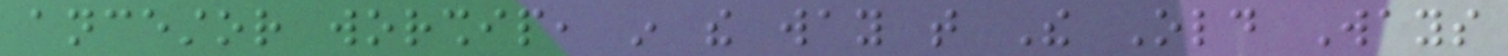ancestor worship, in the way that The Old Ways
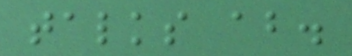talks about.
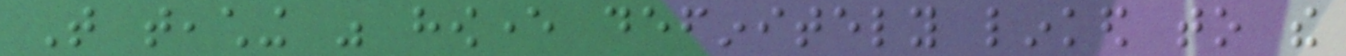That teaching was however definitely linked to the
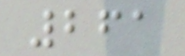261
